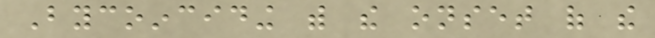Bycoinciding with the onset of the
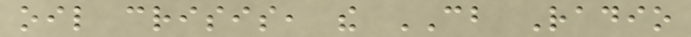oil crisis, the CB Radio
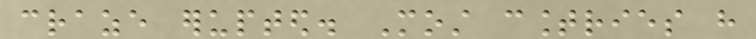craze erupted. Most countries have
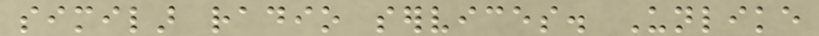similar radio services. Unlike
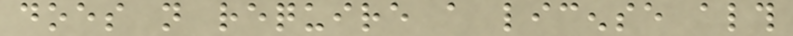does not require a license although
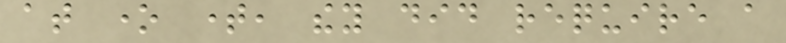at one time, they did require a
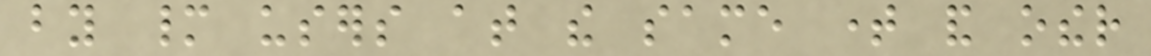by many users at the same time and other
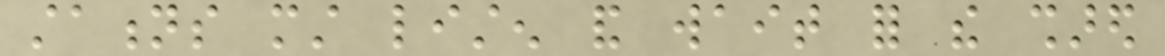stations must listen and wait for the shared
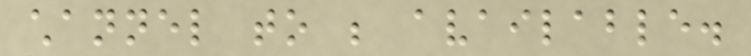channel to be available.
